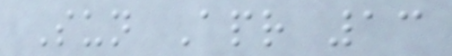Sun Apr 13
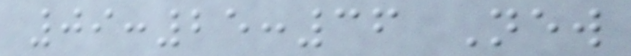09:25:36 New
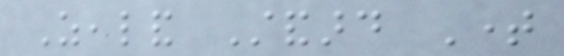Zealand Standard Time
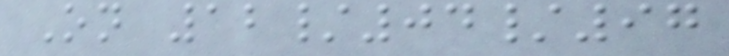On 12/04/97
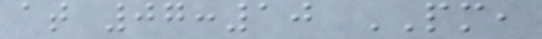at 07:10 PM,
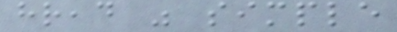hread was simple
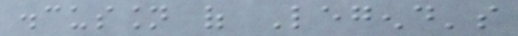discussion of Legend's
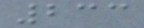233
